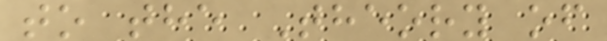to the Theory of
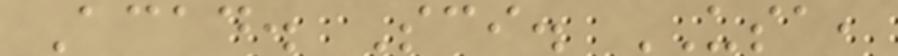Acad. Sci. USA,
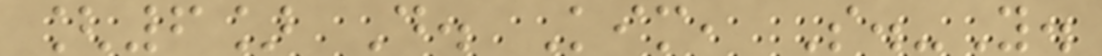[6] D. Kim, S.-Y.
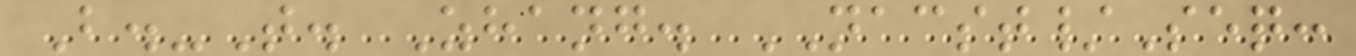B.-T. Zhang. NACST/Seq:
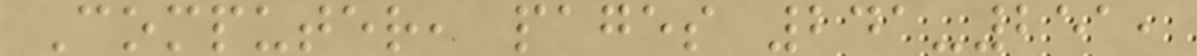Computer, pages 241-251,
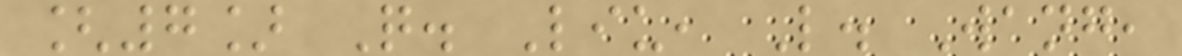[7] Q. Liu, L. Wang,
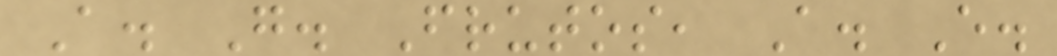A. G. Frutos, A. E.
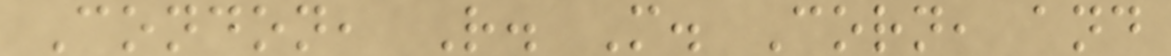Condon, R. M. Corn, and
